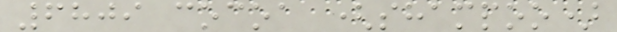6809 cocoa (shampoo)
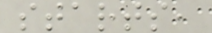starts,
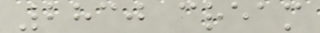2830 cream
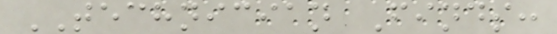TECHNICIAN Finds:
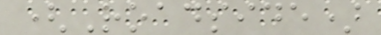(Roadside)
